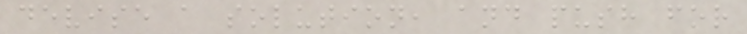devise a solution, and push for
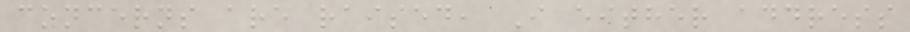concerns are raised, I either address
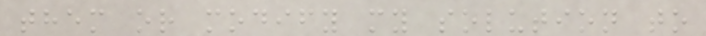them or modify my solution to
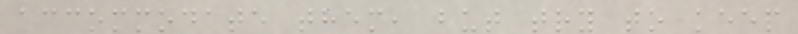accommodate them, but try to keep
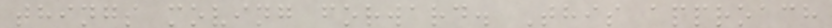things moving forward. This approach
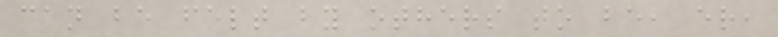can be felt by others to be, er,
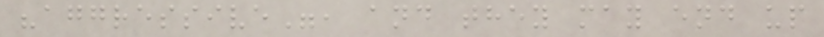"aggressive", and they may end up
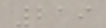219
